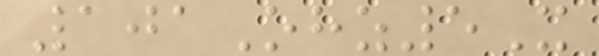101Ohz5X
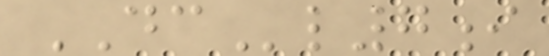DCl7i
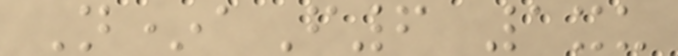N*aF6 1xu
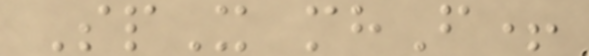SpX mhF+
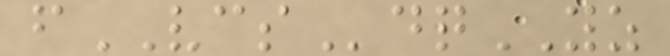fVCSdqYZ
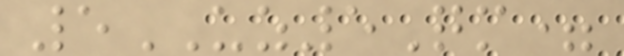5UZ5Qm=
